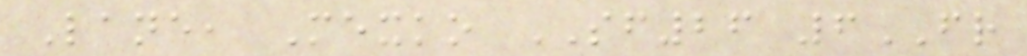Lane, Mexko SF26 6FR
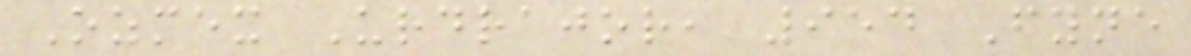Ozmex Urdrajor, 954 Fyne
